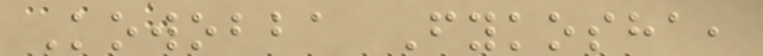Kowobba Fykosha,
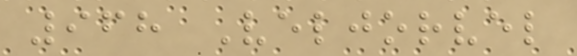968 Veljorvel
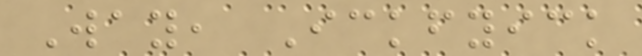Way, Ickfyick
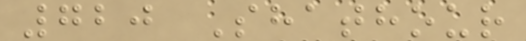720 Shathour
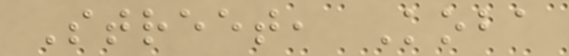Street, Koba
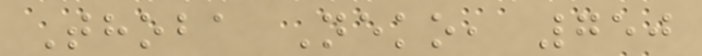Thoba Neko, 750
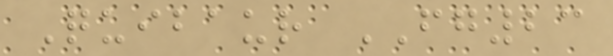Quibaur FG23
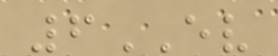6EV
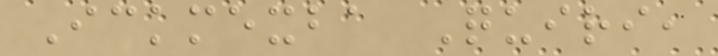Ickmexba Quiri,
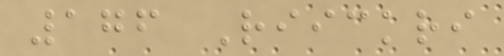176 Riickri
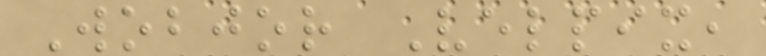Wobjor Velpix,
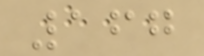167
